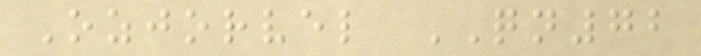Ozjorvel QN72
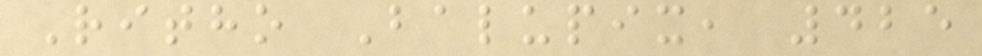Ritho Balupix, 425
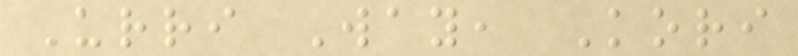Urri Way, Kori
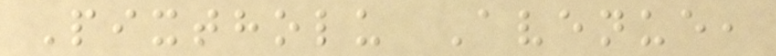Pixtholu Avenue,
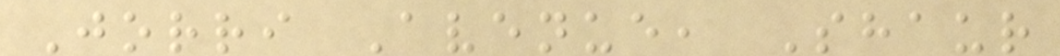Jorri Avenue, Shaur
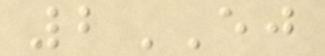2EJ
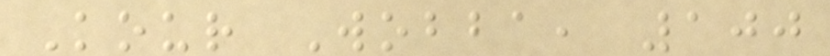Kour Wobba, 100
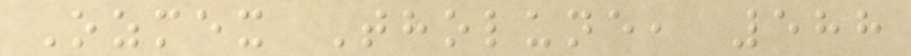Ozmex Tholune, 588
